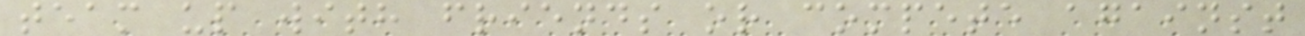team up with friends or compete against
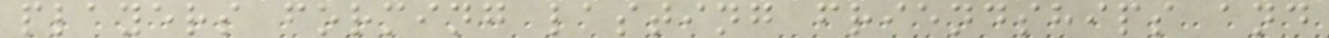players forming lasting friendships and
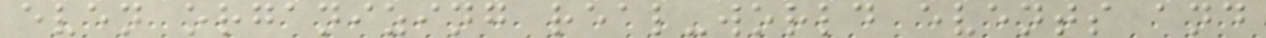even organizing real-world events and
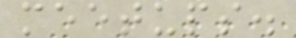meetups.
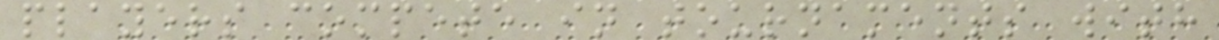players compete in tournaments with
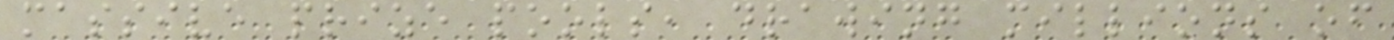massive prize pools, drawing millions of
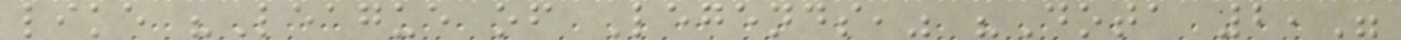like "League of Legends," "Dota 2,"
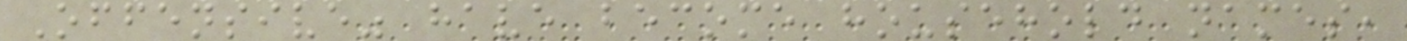Offensive" have become household names,
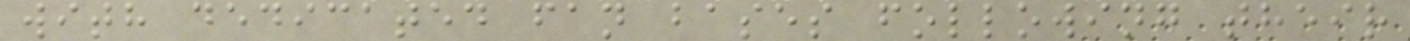with dedicated fan bases following their
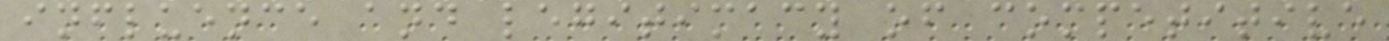influence and legitimacy of competitive
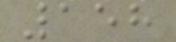158
